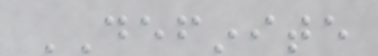DEFINITE
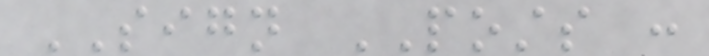SIGN POSTS :
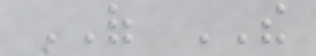OF THE
